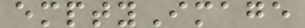emptyImage
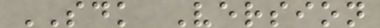SDK Version
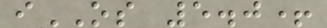iOS 5.0+
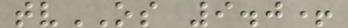tvOS 9.0+
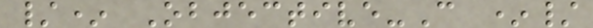/* Objective-C */
